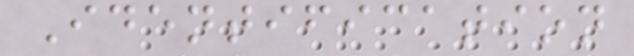Identification
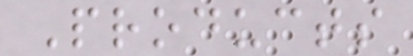Products
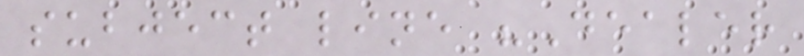subject line "Dealer
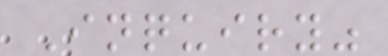Inquiry"
